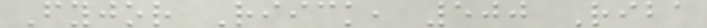Fyjor Riick, 500 Riba
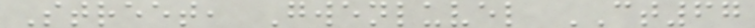Street, Gwenluvel CT67
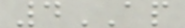4AP
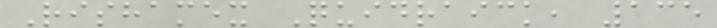Rishamex Quidraick, 135
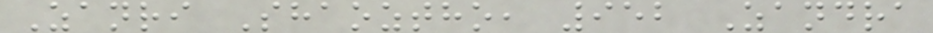Zanri Shaoztho, 952 Zandra
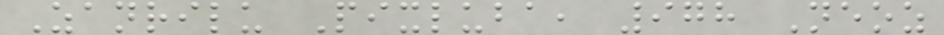Zanrilu Pixluba, 978 Neoz
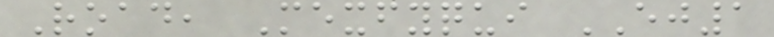Road, Mexfyqui EJ1
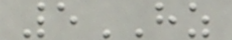5HZ
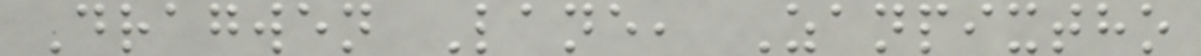Dragwen Lane, Zanpixtho
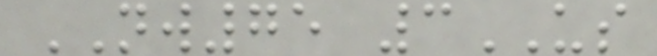NW75 3US
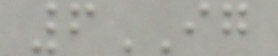6IG
